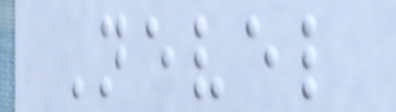Nevel
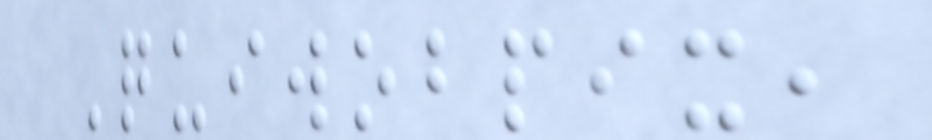Quiwobpix,
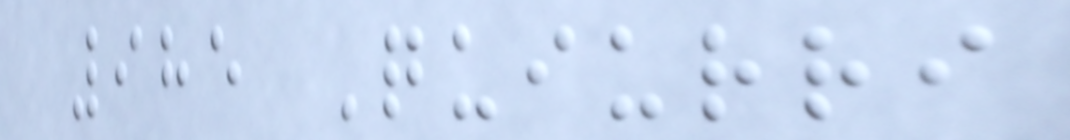985 Quiurri
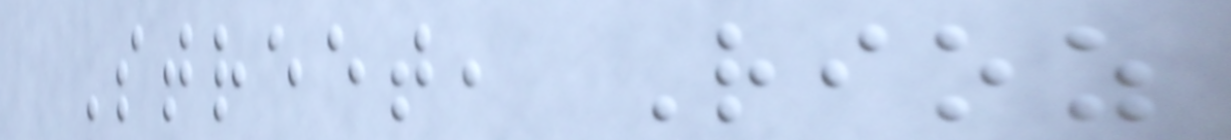Street, Rioz
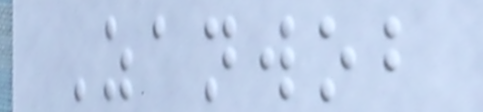Zanwob
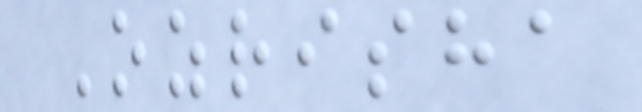Ozrisha
